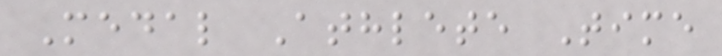Medal Athlete Time
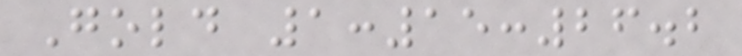Gold 1:15:26.2
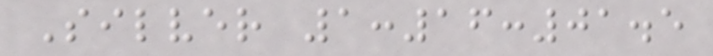Silver 1:16:01.5
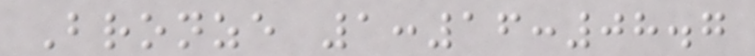Bronze 1:16:08.7
